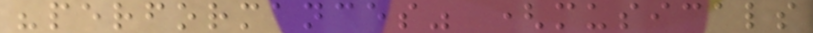"performances" (musicals
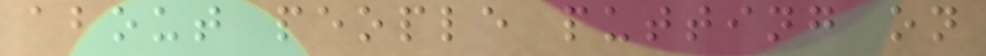about people putting on
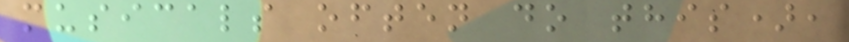musicals often do this),
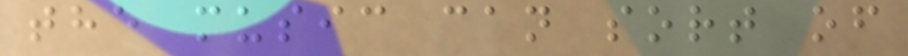the music can sort of
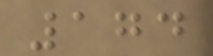174
